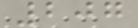207
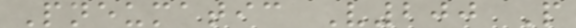Pneumatic V200 P
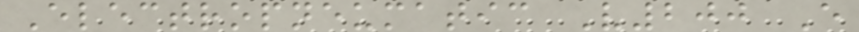Electropneumatic V200 E
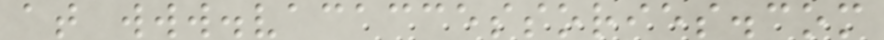at www.vacaccessories.com
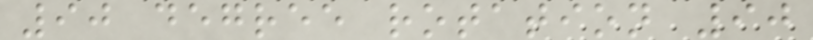90 degree rotation 90
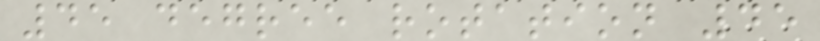45 degree rotation 45
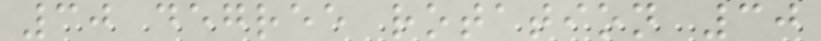30 degree rotation 30
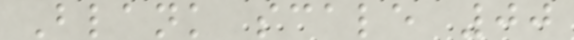Blank scale 00
